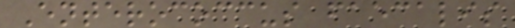Enterococcus faecalis
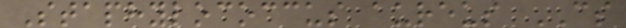Staphylococcus aureus CS
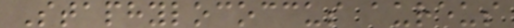Staphylococcus aureus
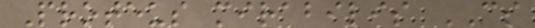Proteus mirabilis CS
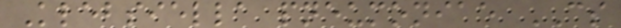Klebsiella pneumoniae CS
